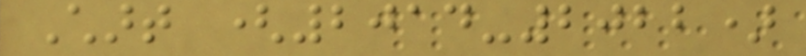Chart (2014-2022)
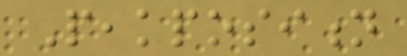Peakposition
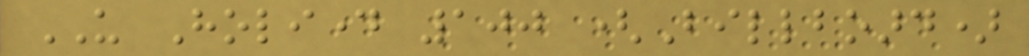US Holiday 100 (Billboard)
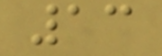13
